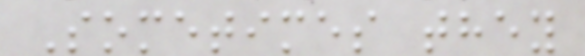Sometimes they
